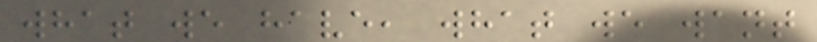what we have, what we want
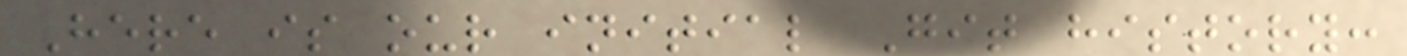Here is our initial Git history:
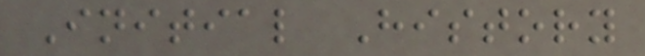Initial History
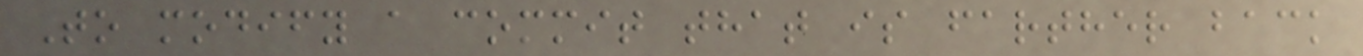To modify a commit that is farther back
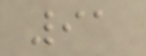91
